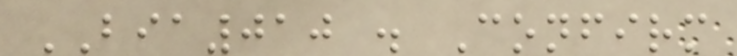BIA010 . Confirm
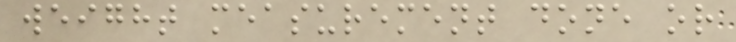weight measurement done or
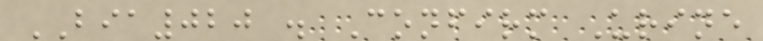BIA020 . Confirm Urine
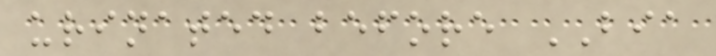urinated before BIA
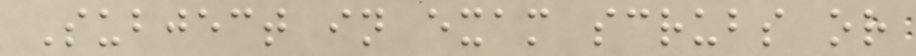Subject in exam scrubs or
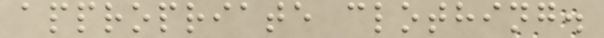appropriate clothing.
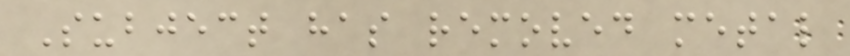Subject has removed metal
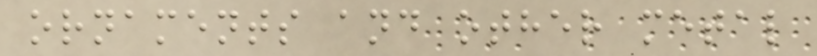ornaments and other metal
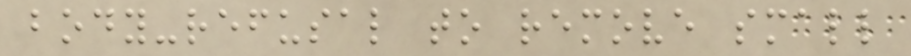body-refusal to remove small
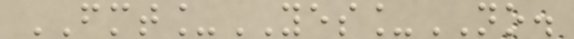FMT_YES_NO.
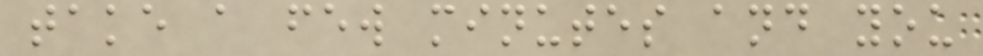take a few minutes and you
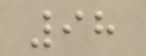98
